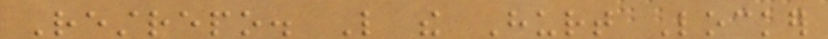Restrepo. Like the Hurt Locker
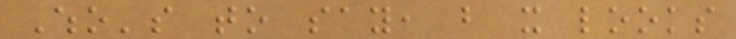Who's to say, but it looks
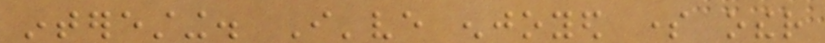interesting. I've enjoyed some other
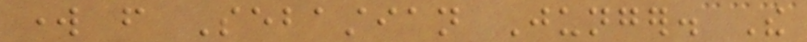work from Sebastian Junger. The
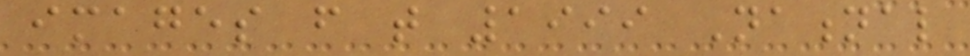images from that 1999 National
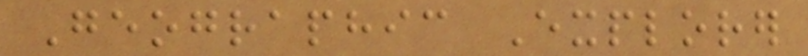Geographic Explorer
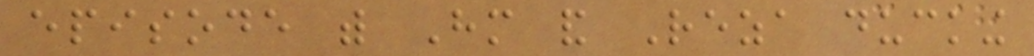episode with Him and Reza ducking
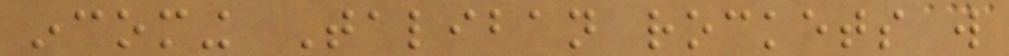incoming Taliban rockets will
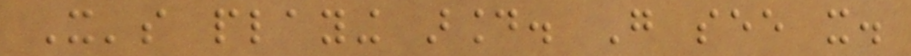It's playing around. Go see it.
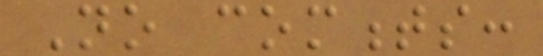No comments:
